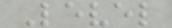Level
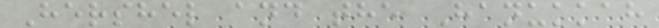Hershel and the Hanukkah
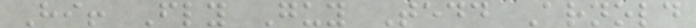Hi! Fly Guy Tedd Arnold
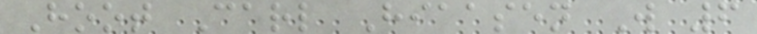Hoot Carl Hiaasen W 6
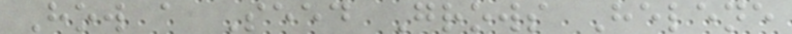How a Seed Grows Helene
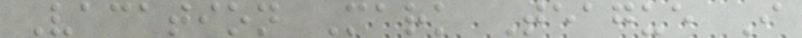Vacation Mark Teague I
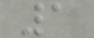1
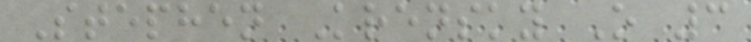Stephen Krensky O 3
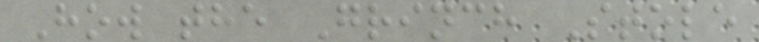How the Grinch Stole
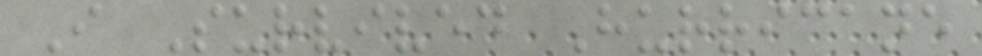I Survived Hurricane
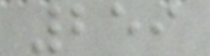259
